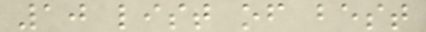10 list of best
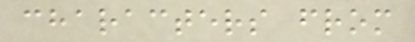characters from
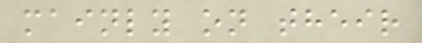mainly on their
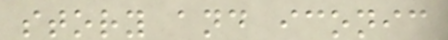story and iconic
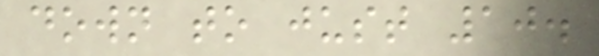down to just 10.
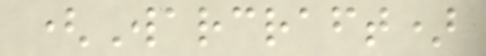(Warcraft)
